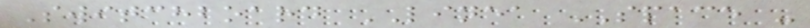Switchboard LINEA SPACE -
